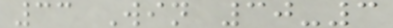33 Win 30-3
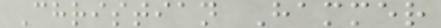Christian Hammer
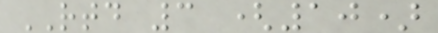RTD 3 (10)
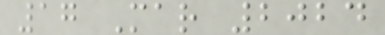17 Mar 2024
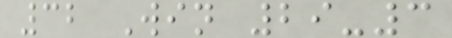32 Win 29-3
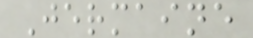Jermaine
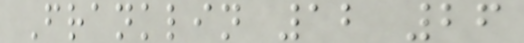Franklin 12 26
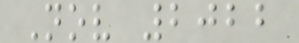Nov 2022
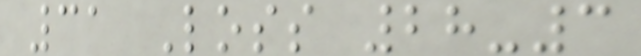31 Loss 28-3
